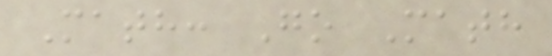Math: Go Math
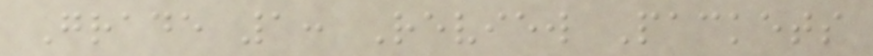Grade 1: Review Packets
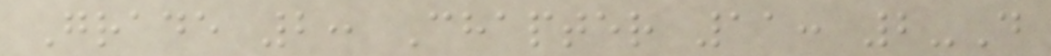Grade 2: Chapter 11: 2-D
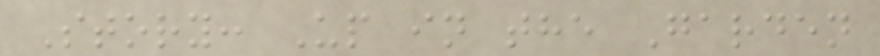Story: Up in the Garden
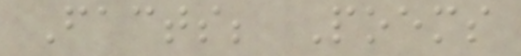Facts; Poems
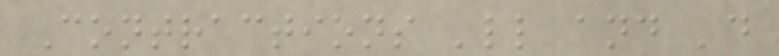Contractions 'll and 'd
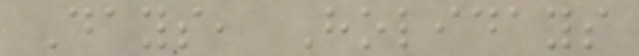Days, Holidays
